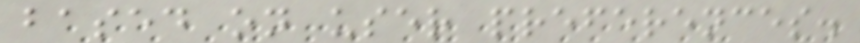based on user preferences.
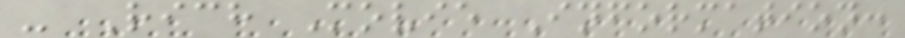- Rich Movie Information:
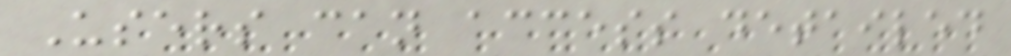Users can access detailed
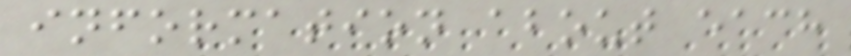information about each
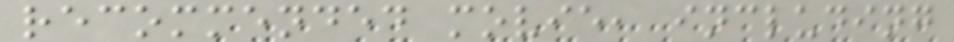recommended movie, including
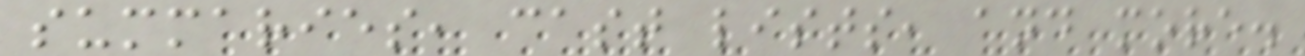summaries, cast lists, and more.
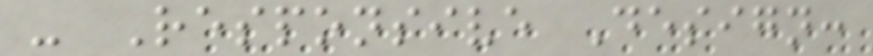- Responsive Design:
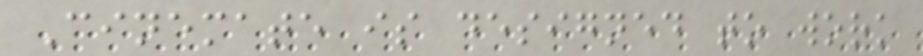Cinemate is designed to work
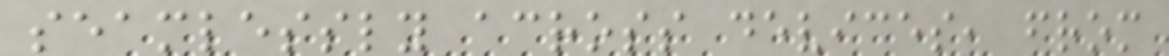seamlessly across devices, from
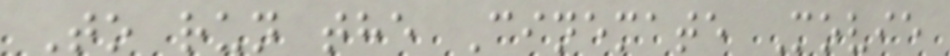To run the Cinemate Movie
